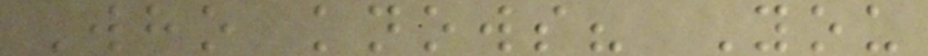Who knows? You
